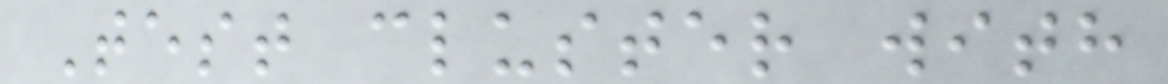Test cluster with
